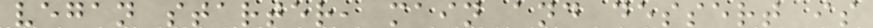vegan starter, main and dessert is
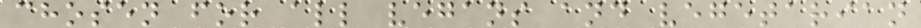chosen for all vegans and vegetarian
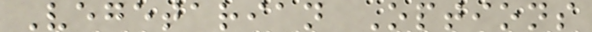Vegetarian Options
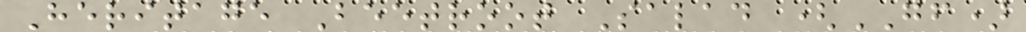Heritage Beetroot Salad (GF)
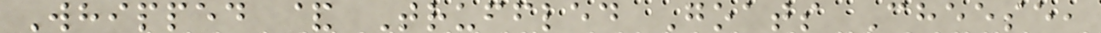Whipped & Truffled Goats Cheese,
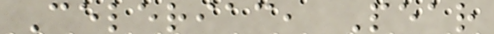Celeriac, Pear
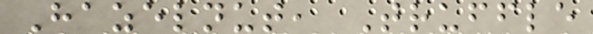Hazelnut, Truffle
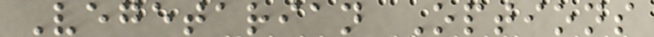Vegetarian Options
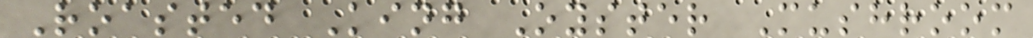Roasted King Oyster Mushroom
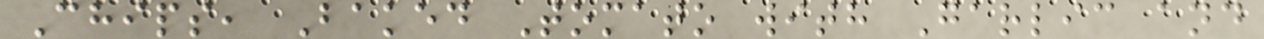Chips, Baked Tomato with Garlic and
